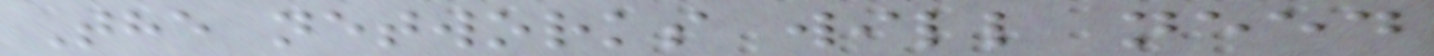The networks will need
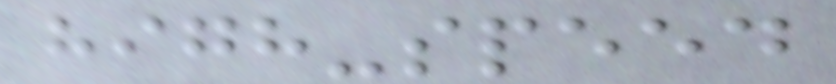high-speed
